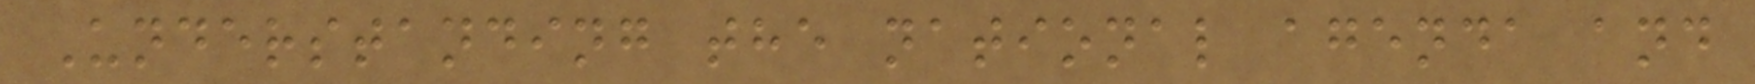Understanding the national agenda and
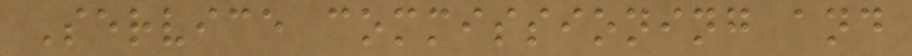Service commissioning and
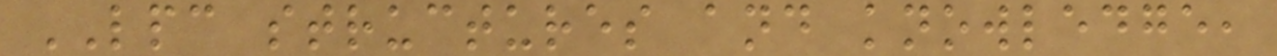LPC structures and knowledge,
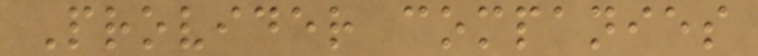Provider companies
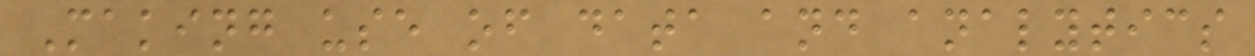Making use of data and analytics
